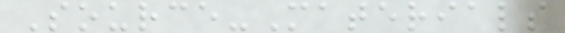Source-Materials
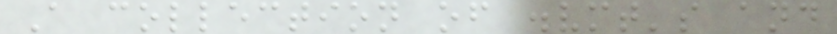A collection of .vmt's and
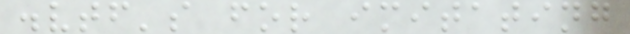.vtf's for imitating
